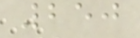250
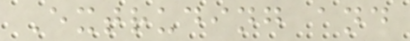Extruding and
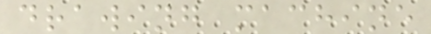drawing machine
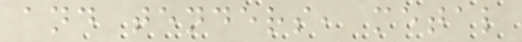and tenders, metal
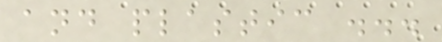and plastic ...
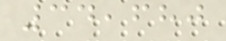34,680
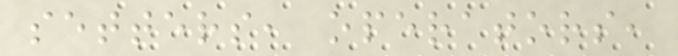setters, operators,
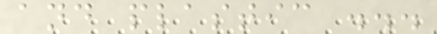and plastic ...
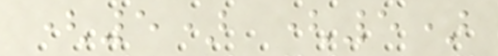(5) (5)
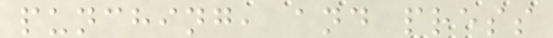punching, and press
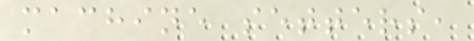machine setters,
